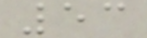53
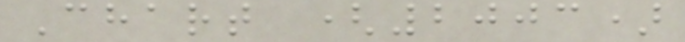Chart (2003)
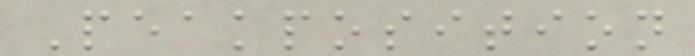Peakposition
